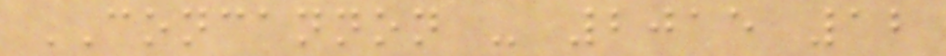CONCANNON - 2015 12
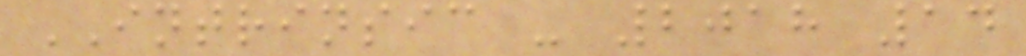INTRINSIC - 2018 14
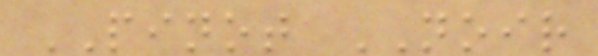PINOT NOIR
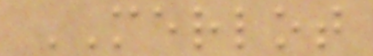MERLOT
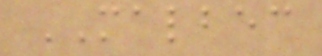MALBEC
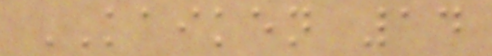KAIKEN 14
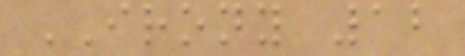IRONY 12
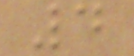4
